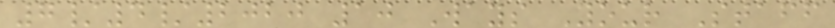7/4/2020 10 Ways Your Staff
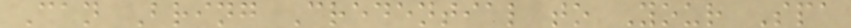Can Bring Credential to Your Spa
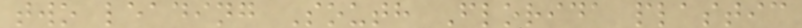two leading South Florida plastic
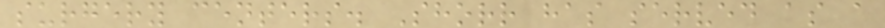surgery centers. Shorr has served as a
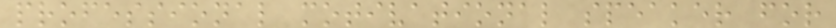professional motivational speaker for
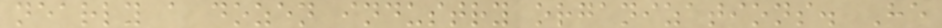nearly a dozen industry organizations. He
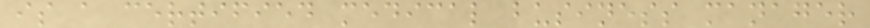is a certified medical business manager
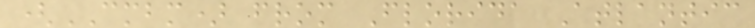(CMBM) from Florida Atlantic
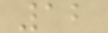12
